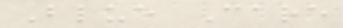Blue Care
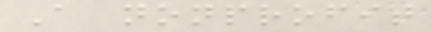A nonprofit
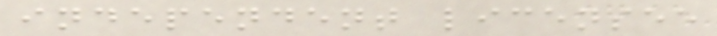independent licensee
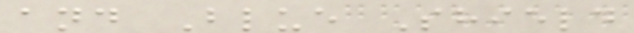and Blue Shield
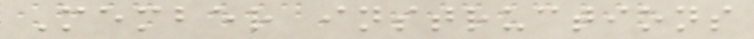Member instructions
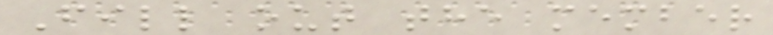Fill out the member
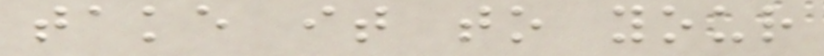take it to your
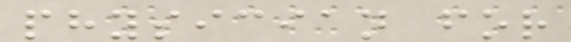physician for
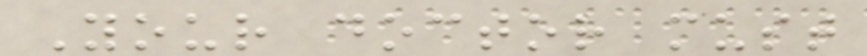Your doctor must
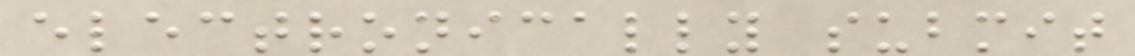electronically submit
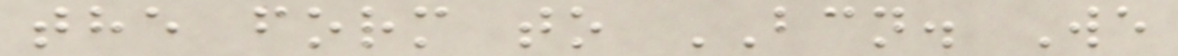the form to BCN. We
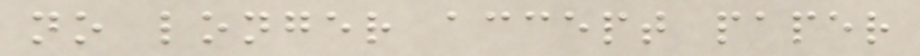no longer accept paper
